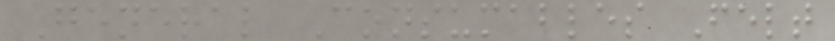General Consumables Felt
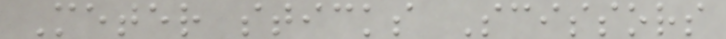Meter sticks Scissors
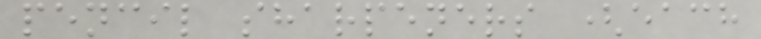pencil sharpeners (each
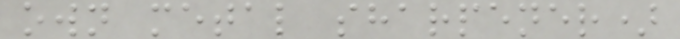own metal sharpener)
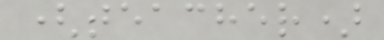(teacher)
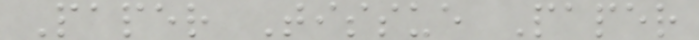Paper Tissue Paper
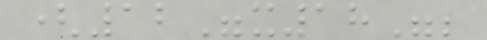(12"x18";
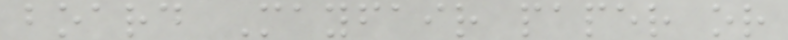board Mayfair paper or
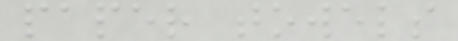paper towels
